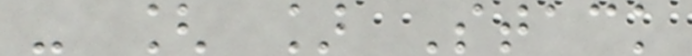- [ ] Stack
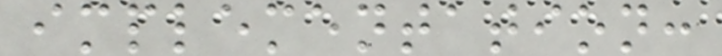implementation:
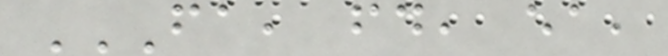FA, FD, EA,
